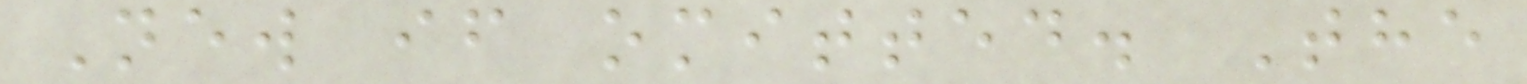New if omitted. The
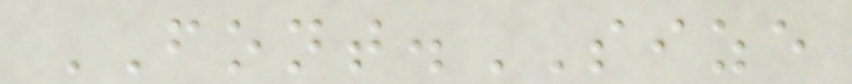FONT.SIZE
